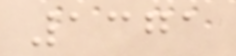1371
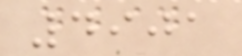4901
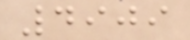4909
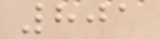801
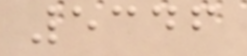5346
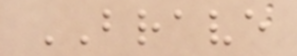BRAVE
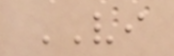VI
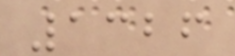1326
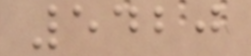5420
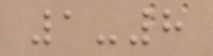1-8
